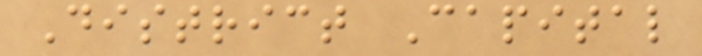District Capital
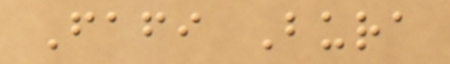Fafi Bura
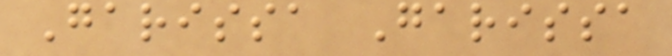Garissa Garissa
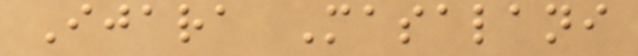Ijara Masalani
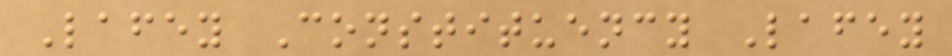Lafey Constituency Lafey
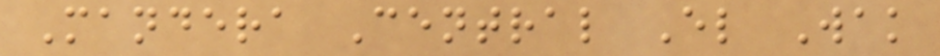Mandera Central El Wak
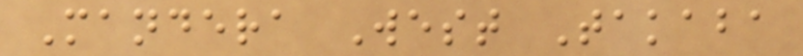Mandera West Takaba
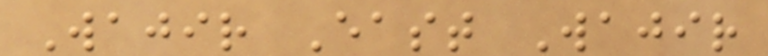Wajir East Wajir
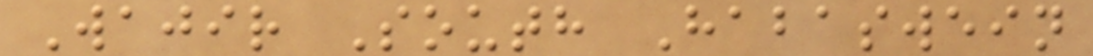Wajir South Habaswein
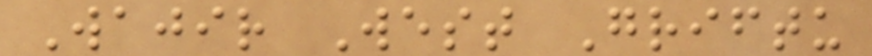Wajir West Griftu
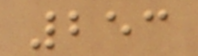253
